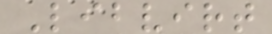Libvirt
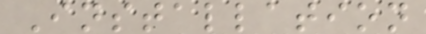Installation
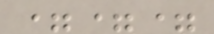===
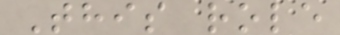This role
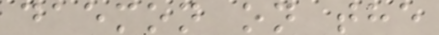daemon on the
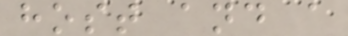host and a
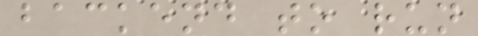backend to run
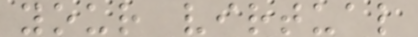your virtual
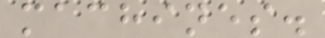machines.
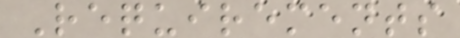Requirements
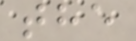the
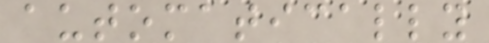automatically
